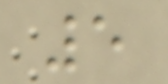5
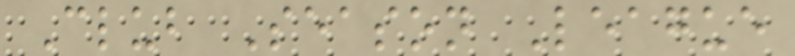Club Season League
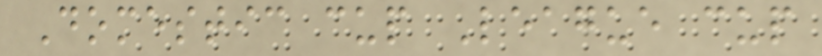Domestic cup League cup
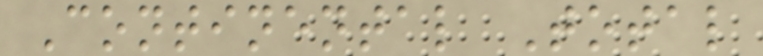Continental Total
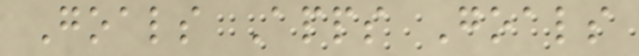Goals Apps Goals
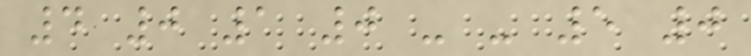4 0 1 0 - - 5 0
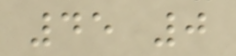45 0
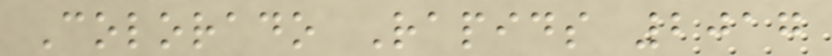Colorado Rapids 2017
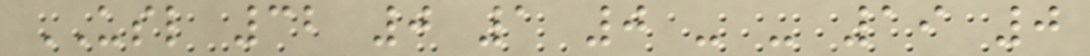USL 32 0 1 0 - - 19 0
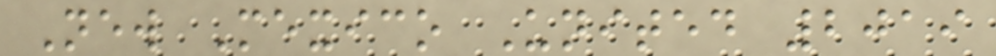New Mexico United 2019
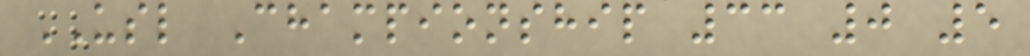USL Championship 33 0 5
